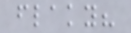flaky?
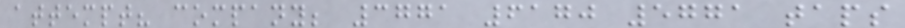attempt? company; 3771 6170 5771 taps
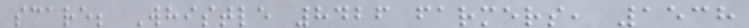scare; Whistle 8426 farmers, 1538
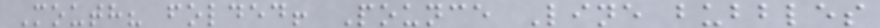Mouth? folded! Pounce Line bubbles
